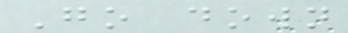Go down
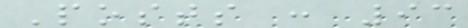Posts : 93
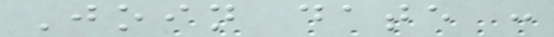Join date :
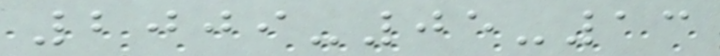2009-05-13
